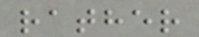rather
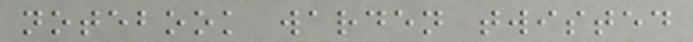notebook warden twisted
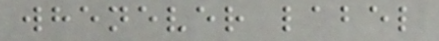whenever label
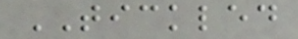TICKLED
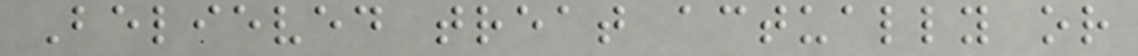Believed treat actually or
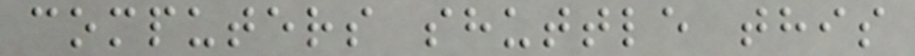computers shuttle this
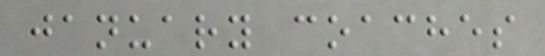january coaches
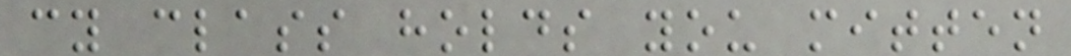cy class holds you mitten
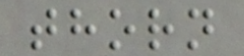thorn
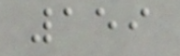159
